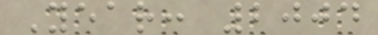Year: 2004
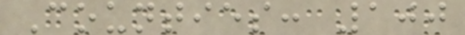Counties: 100
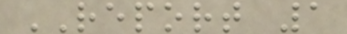REPORT 1
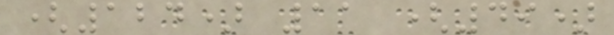(124) 11 (49)
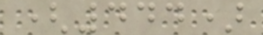(444)
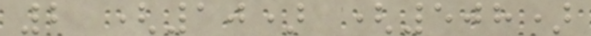2 (10) (508)
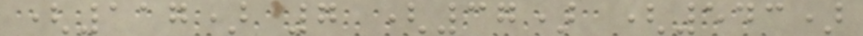(117) 7 (37) (543)
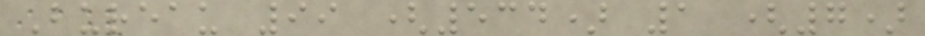Bureau 99 (534) 1 (7)
